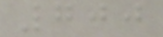700
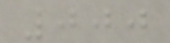000
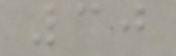30
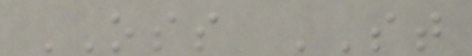OSS ST
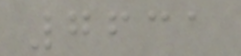7631
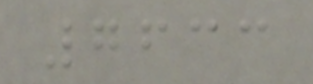7633
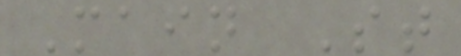Main St
